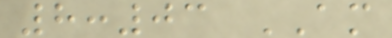8:03 AM
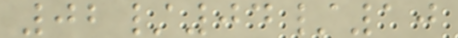02/04/10
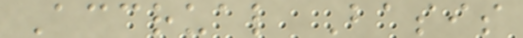Accrual Basis
